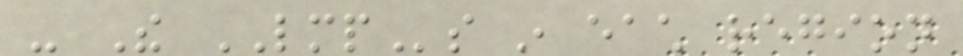- The LMPs in each region
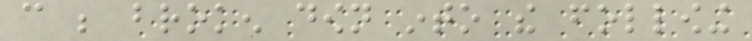can be broken down into the following
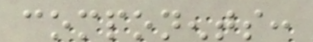components:
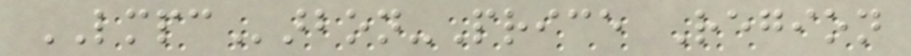LMPCarbon-Price Region
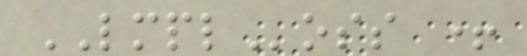LMPLoss +
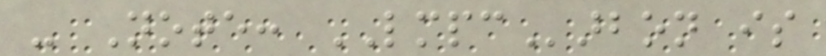- Note: LMPCarbon is
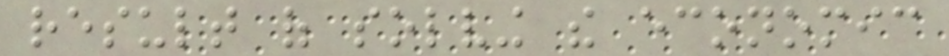result of solving the economic
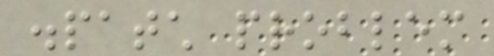dispatch problem
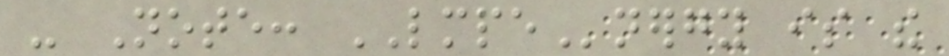- Note: LMPEnergy is the
